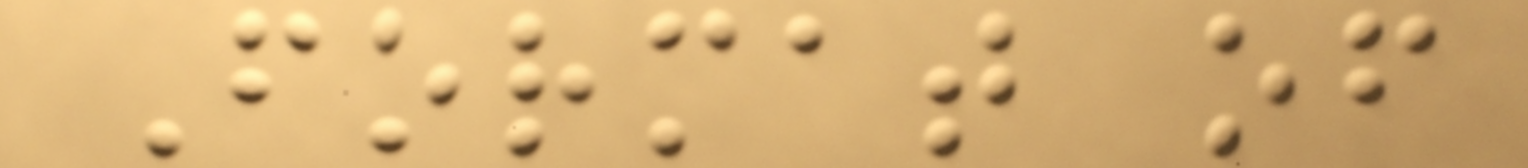Format of
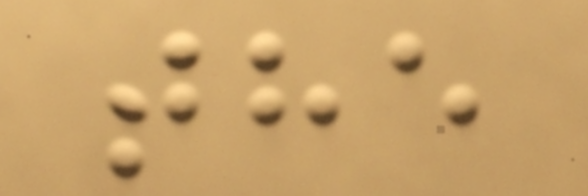the
